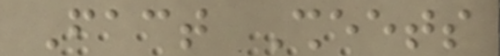Fact Sheets
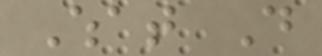What Do
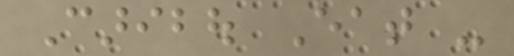Caribou Eat -
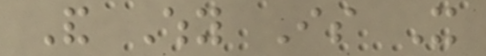And Why Is It
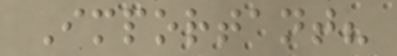Important?
